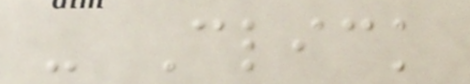- Click
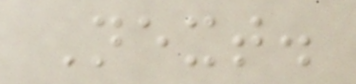Next.
